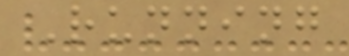Running
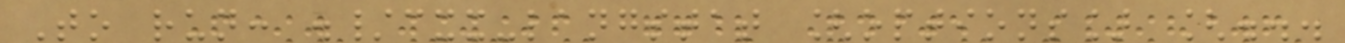To run: ./cxx-langstat [options] [...
